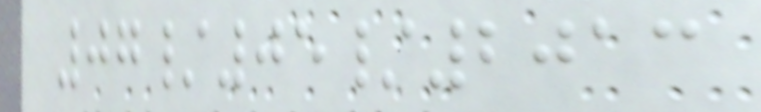07/05/2013
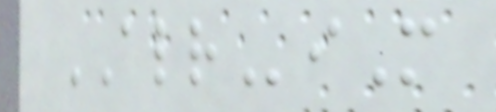ALRiM
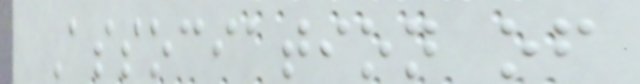Association of
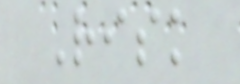Risk
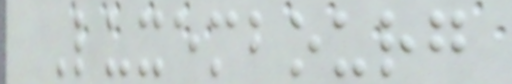Luxembourg
